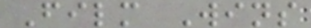Film Wins
